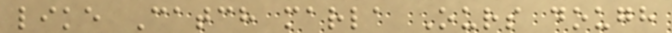like Catch marla Ours dough
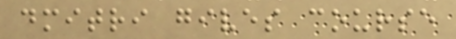dmitri gives course
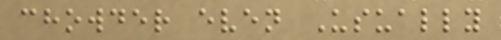chowder even Usually
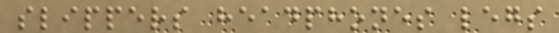slippers headphones legs
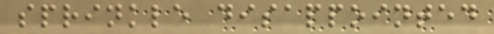sprinkle disappointed
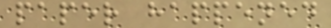paper happened
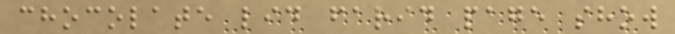chocolate lid farid page show
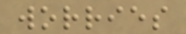worries
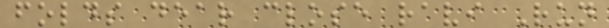folds dear close ravi Run
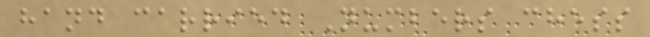hand carried Numbers chess
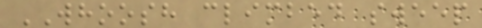WHOOSH climbed sweep
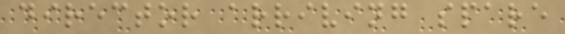director arriving spare
